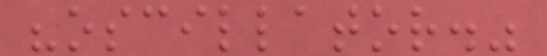"oscillator."
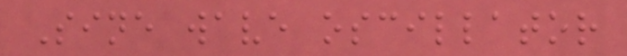Sine wave oscillator
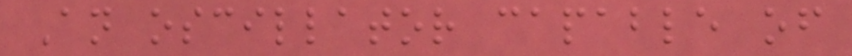An oscillator capable of
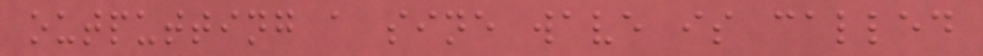outputting a sine wave is called
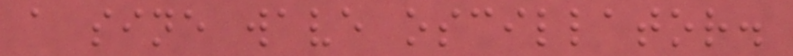a sine wave oscillator.
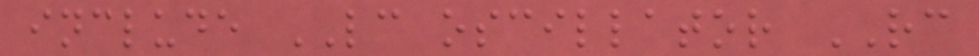include LC oscillator RC
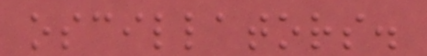oscillators.
